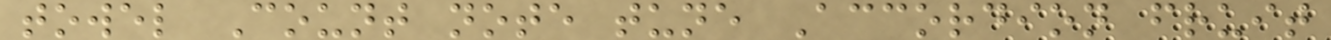towel Count note tune Accordion fruit
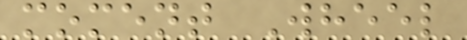moment Wheel
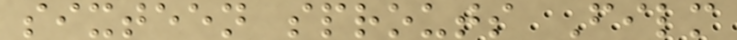sixteen sprouts Film
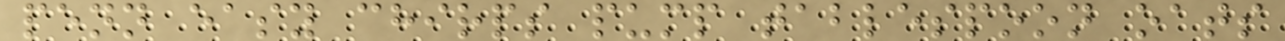penn easy chirps pump tablespoon oats
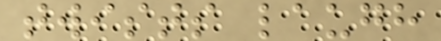twists laugh
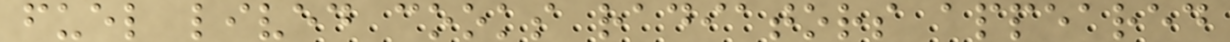fuel lived cooks radiators appeared
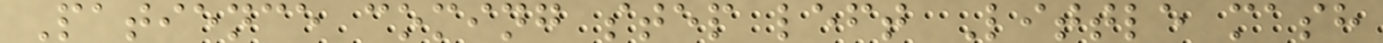Patience coming step left Little mash
